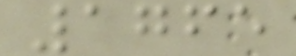1765
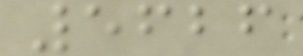5626
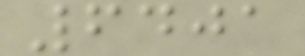6401
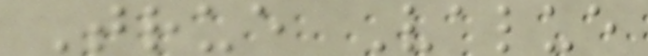True Value
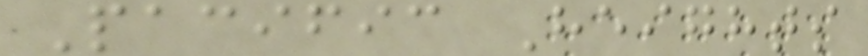Pacific Heights
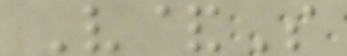V&S
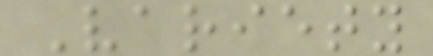Variety
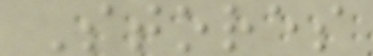Stores
